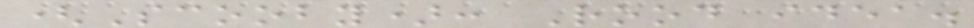(Scooby): Rood idea.
